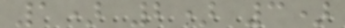1) 2) 3)
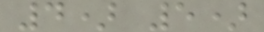4) 5)
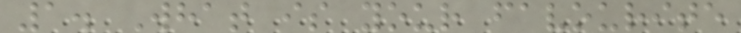1. What is your favourite
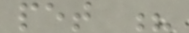pet ?
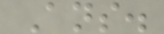Ans.
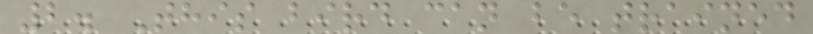2. This bird can be trained
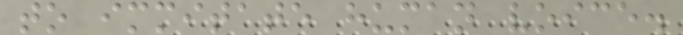to immitate human voice.
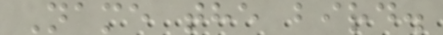Name the bird.
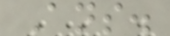Ans.
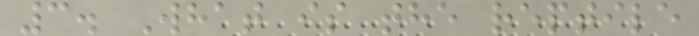3. What is the reptile
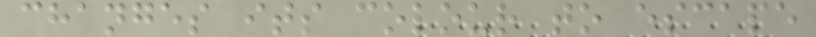changes its colour to escape
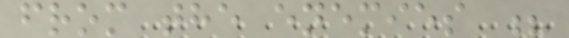from the enemies ?
